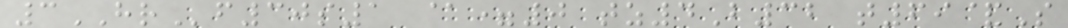3HRf30s1 @=0 tz4B32 t69&S
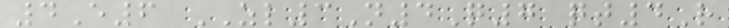4E6 ZL3N4Q7 qt4R
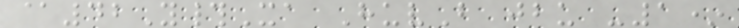@42Y#Xa HuvB jbu -1*
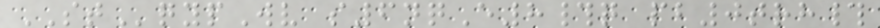STqypWv s6nqE8#q pb0trh#
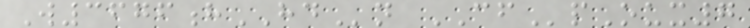W3676hHDn CFpOux7
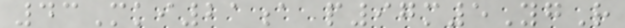43Mki21a p97m5YgR
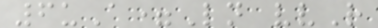6uA=Ln vvR
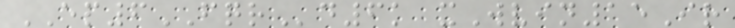EP6FQRd6k xWvin15Ir
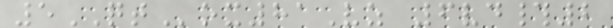5QTox81Vz 6vd#2
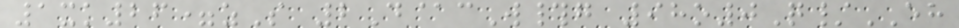1xk26=zS 2D@cW#g 98o0Q/EH
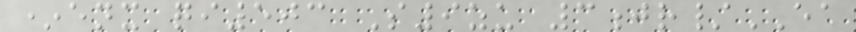*enx qi503 S9zu 3jr/EA
